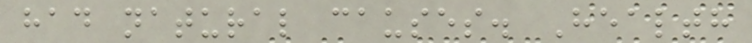had natural causes. Health
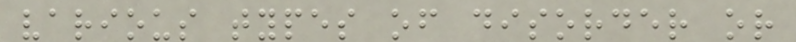various types of disorder or
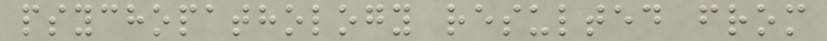psychopathology resulted from
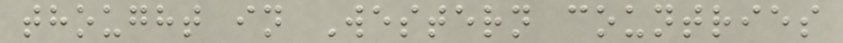thought in Western countries
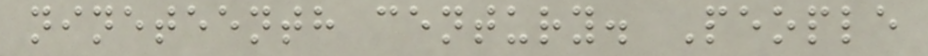nineteenth century. People
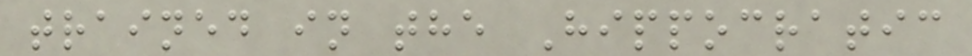trained in the Hippocratic
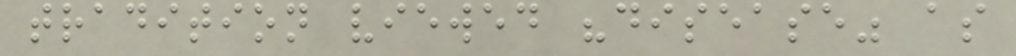tradition viewed "disease" as
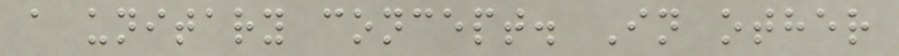a unitary concept. In other
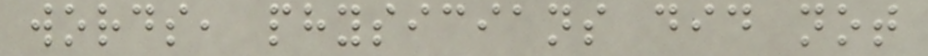words, physicians did not
